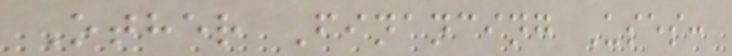Other Financing Uses:
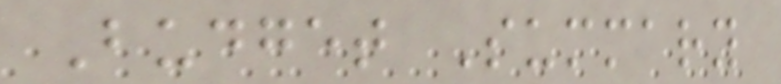Budget Summary
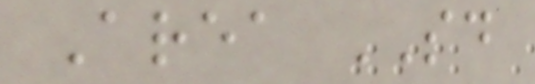Area SD
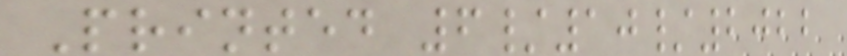Printed 6/10/2022
